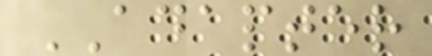ADAPTER
